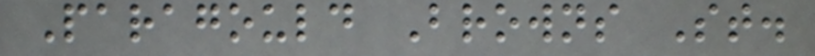Paragould Browns St.
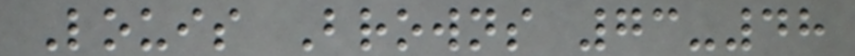Louis Browns 73-48
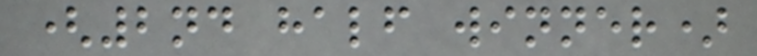(2nd half winner)
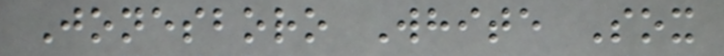Jonesboro White Sox
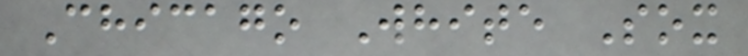Chicago White Sox
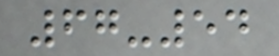67-54
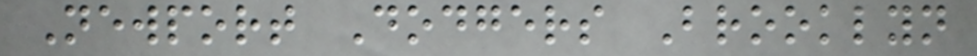Newport Dodgers Brooklyn
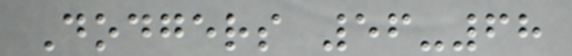Dodgers 56-68
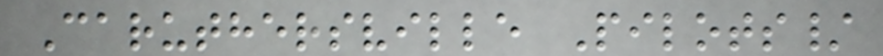Caruthersville Pilots/
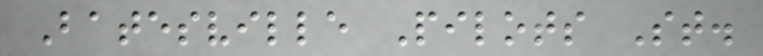Batesville Pilots St.
